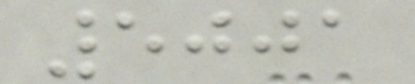5001
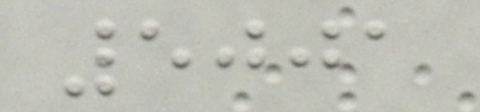5001
